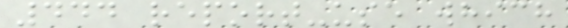444 report-use which
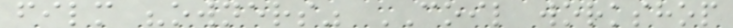film "owners" COIL workshop
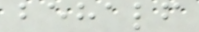behalf
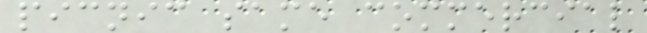picnic same commercial
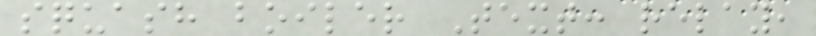squash boiler Text: relay,
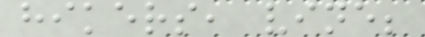hikers, vine;
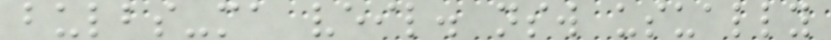bulbs-ma veil. nsw usually
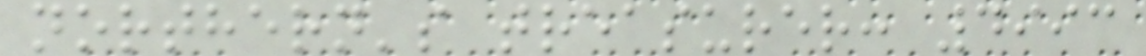northern's treasurer: 4993
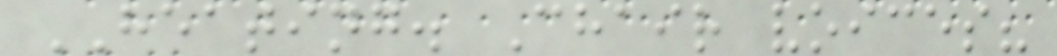HEATING. Chair voices?
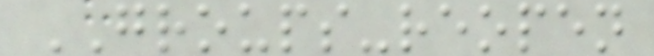GROUPS-reopen
